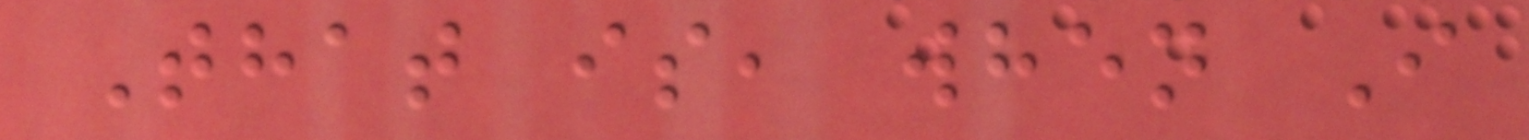That is, when I
